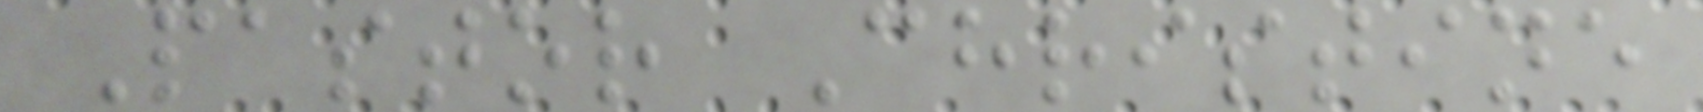Pastor Christine
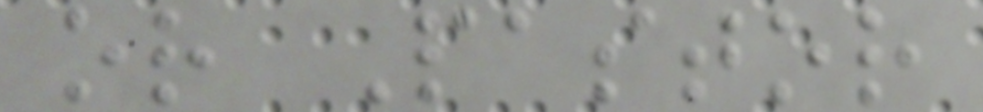or Pastor
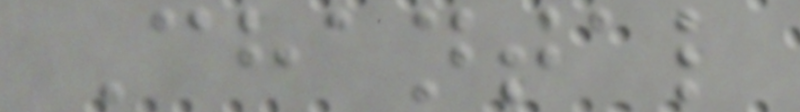Chantal
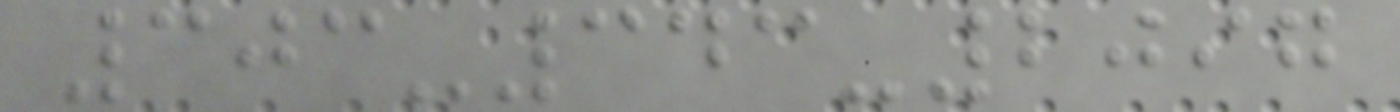303-343-2097
